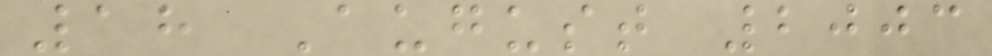18 August 2003
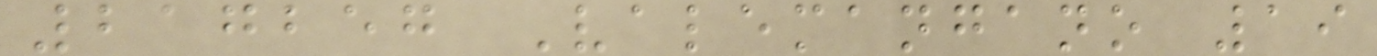217257 Valemangano 19
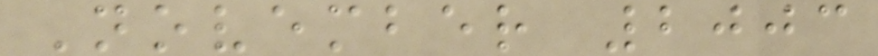November 2003
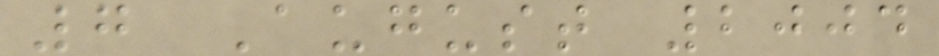7 August 2004
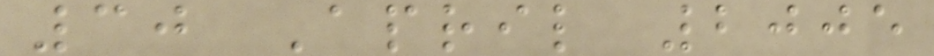30 April 2005
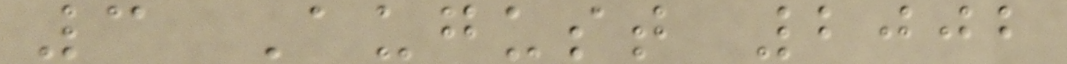3 August 2002
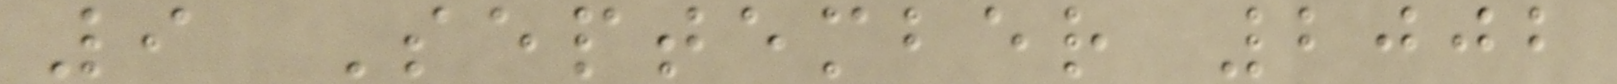9 September 2002
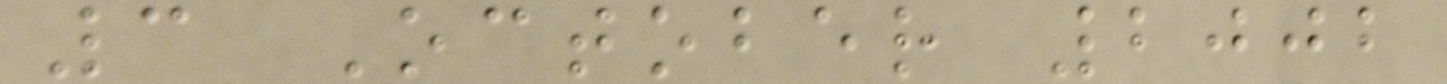3 October 2002
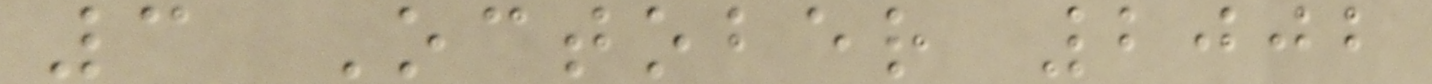3 October 2002
